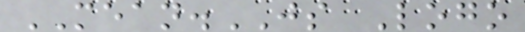MEAN.JS Logo
